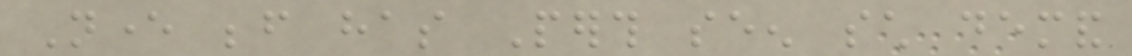Never before has Perth seen such demand
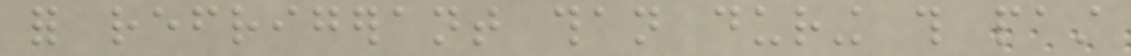for refrigerant than during this past
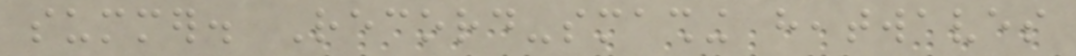summer. Record-smashing heatwaves
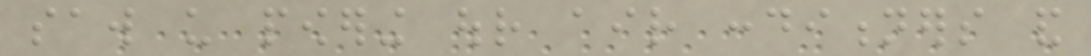saw us powering our air conditioners and
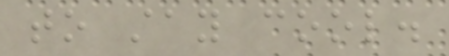to stay cool.
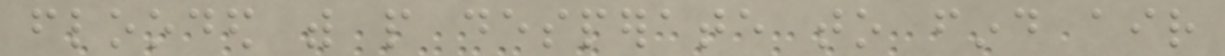flooded with people desperate to find air
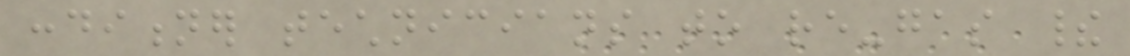conditioner technicians to re-gas their
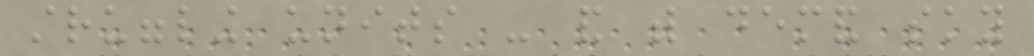struggling units - and with demand sky
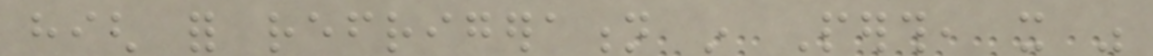high for refrigeration in Perth, it was
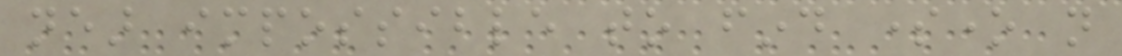near impossible to find someone not
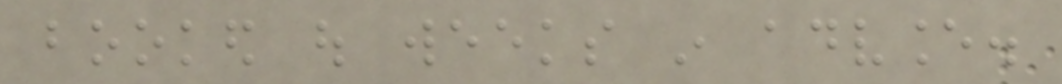booked out weeks in advance.
